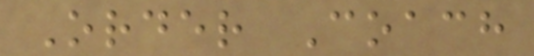Order Coach
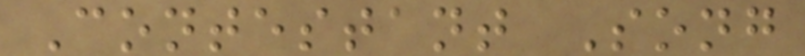Contestant Song
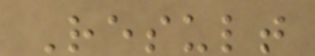Result
